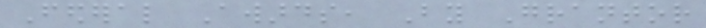Federal Awards, By Grantor
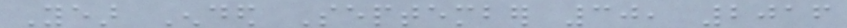Year Ended September 30, 2016
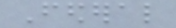Federal
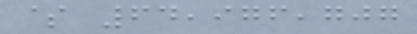$ 64,976,707
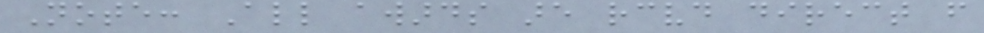Note: All awards are received direct from
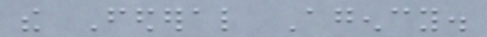the Federal Agency.
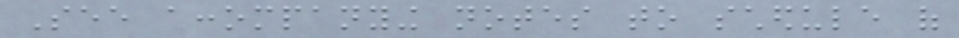See accompanying notes to schedule of
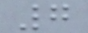7
